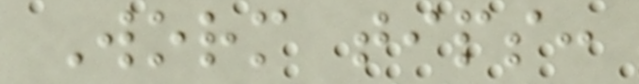Worm tips:
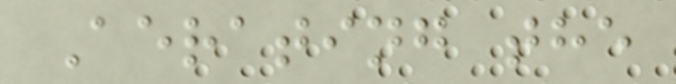Aerating the
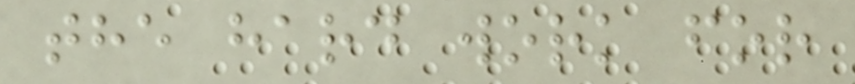the hard work for
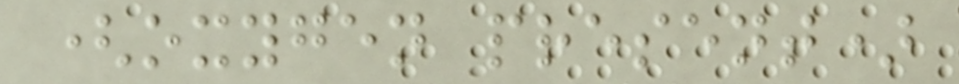(oxygen present)
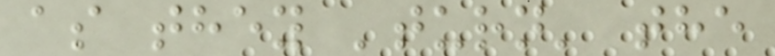as they 'turn' the
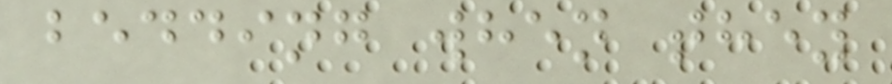bedding when they
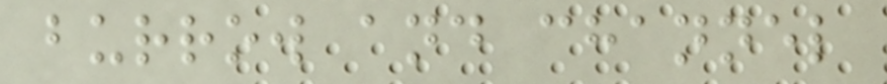burrow and channel
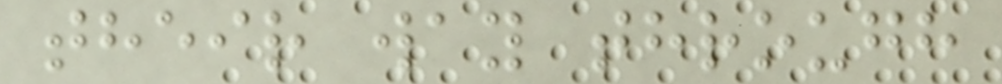their way through
